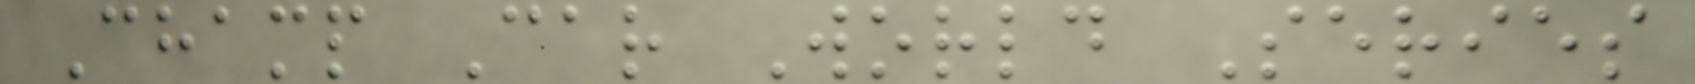Champ Car World Series
